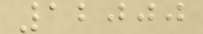12000
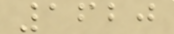1620
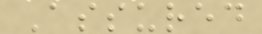Assured
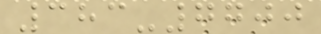383-7700
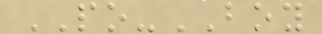PO-BOY
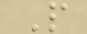P
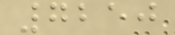7250
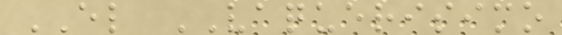EL VAQUERISIMO
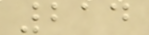214
